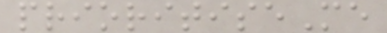prioritiseMe
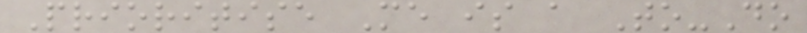Prioritise Me is a To-Do
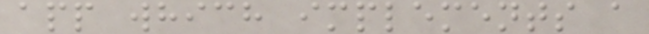app which implements a
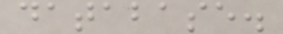database.
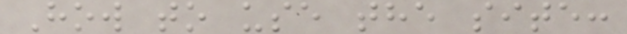How to use the site:
